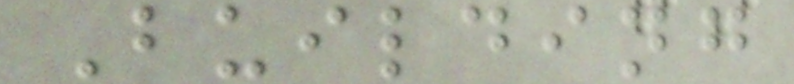Building
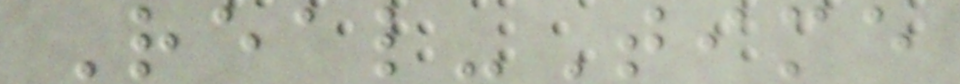Real-Time
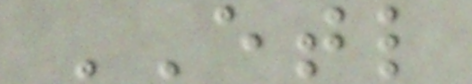ETL
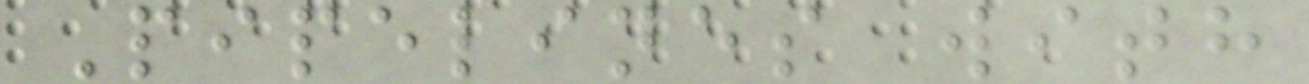Pipelines with
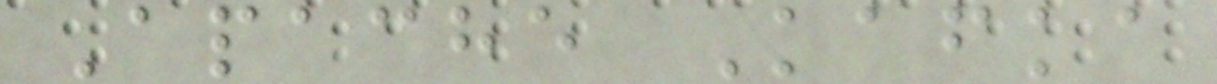Apache Kafka
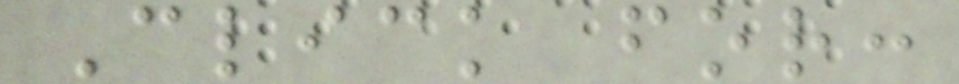Click for:
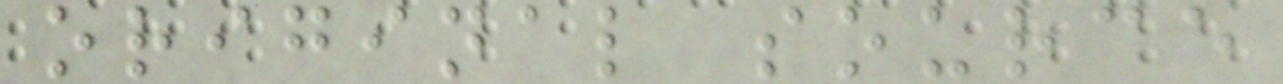original source
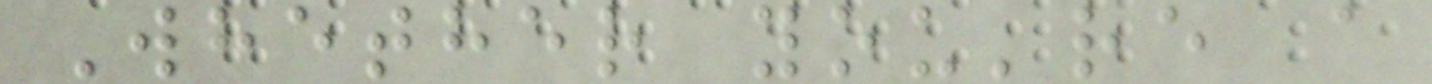Whether you're a
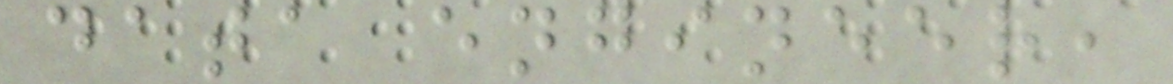data engineer,
